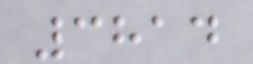3814
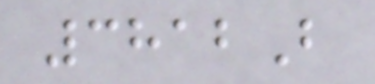3812B
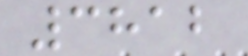3812
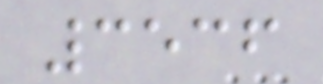3536
